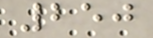250
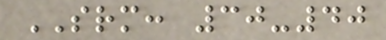SRM: 30-40
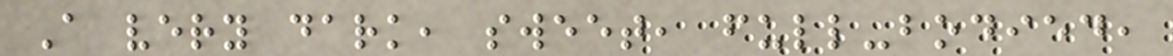A very dark, sweet, full-bodied,
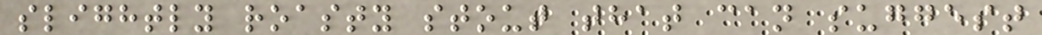slightly roasty stout that can suggest
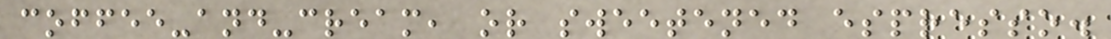coffee-and-cream, or sweetened espresso.
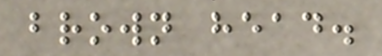brown head.
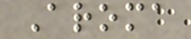Aroma
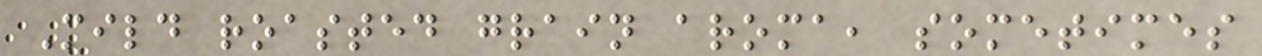Mild roasted grain aroma, sometimes
